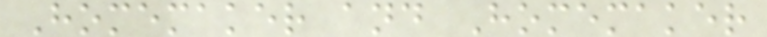Homemaker and Homemaker
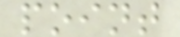point
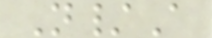N/A
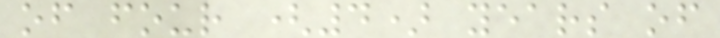of four (4) years of
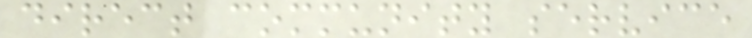direct community service
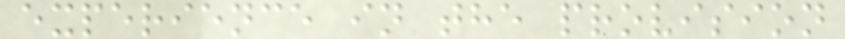experience in the provision
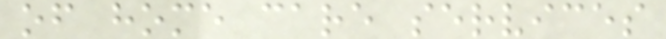of home care services
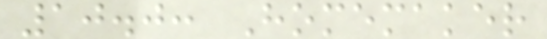10.0: Homemaker
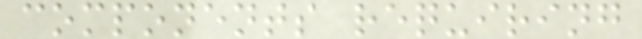components requiring
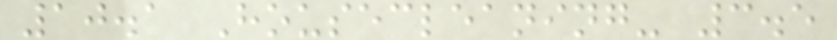10.1 Housecleaning- 3.5
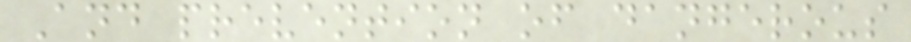And prevention of dangerous
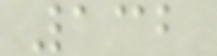132
